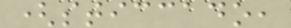(sticcado,
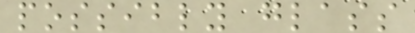possibly glass
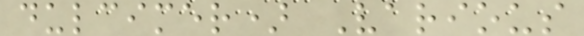dulcimer) Various
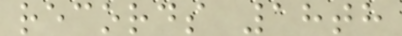records 18th
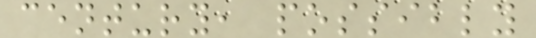century, possibly
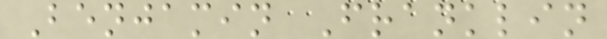Benjamin Franklin
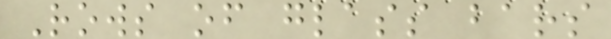Rows of glass bars
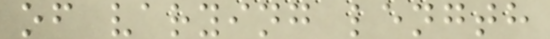of varying length
